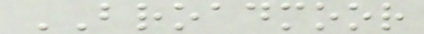BROADMOOR
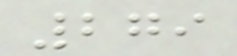279
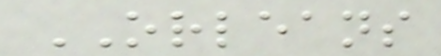ORLEANS
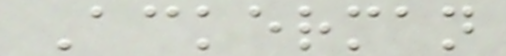Ackerman
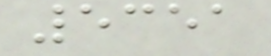5351
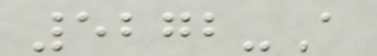5272-A
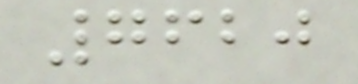7620
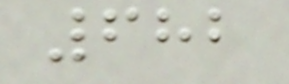682
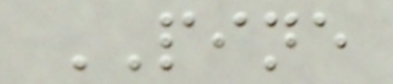PINE
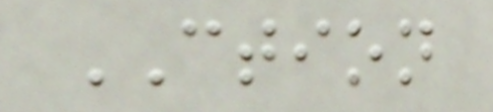CTION
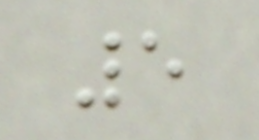5
